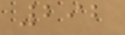292
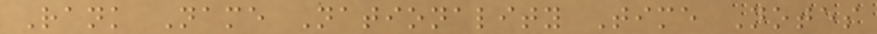Rank Name Nationality Time Notes
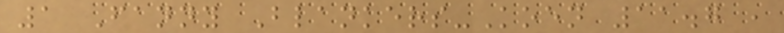1 Fanny Blankers-Koen 11.7 ,
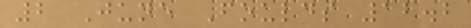2 June Foulds 12.2
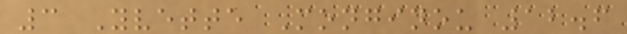3 Yvette Monginou 12.6
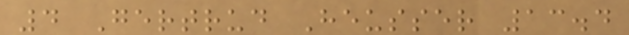4 Gertrud Heusser 13.4
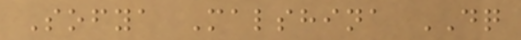Sofya Malshina DQ
